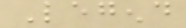Legend
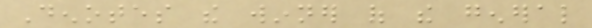Denotes the winner of the general
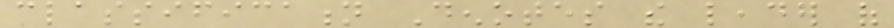classification Denotes the leader of
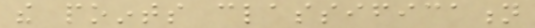the points classification
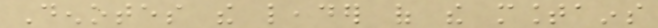Denotes the leader of the mountains
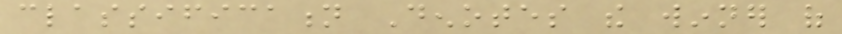classification Denotes the winner of
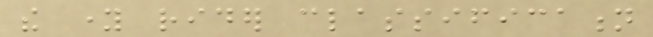the young rider classification
